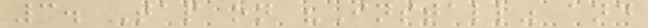3. Tap on "Install" and
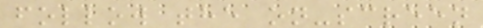follow the on-screen
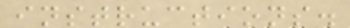instructions.
